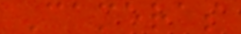Cameras
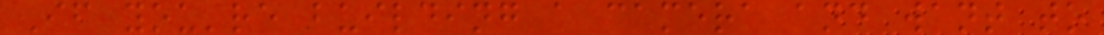If you're building a camera and want to
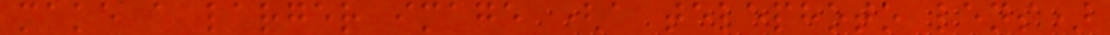make a larger image (a telephoto lens)
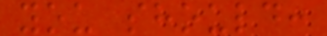you should:
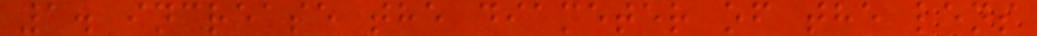1. increase the diameter of the lens
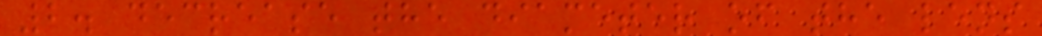2. decrease the diameter of the lens
